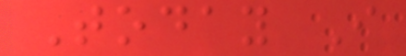Today I
